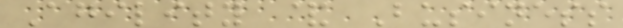Agility & Business
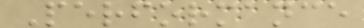Performance
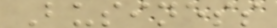Business
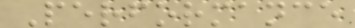Performance
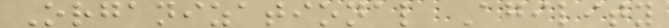Organizational Agility
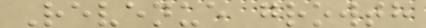Revenue growth
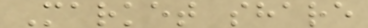Market share
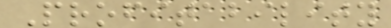Profitability
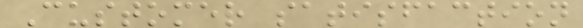Customer satisfaction
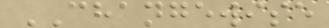CHANGEWISE
